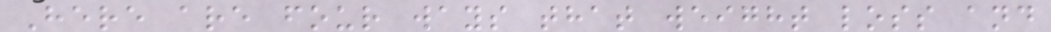Here are four ways that weight loss and
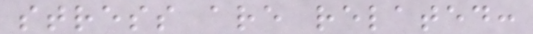stress are related:
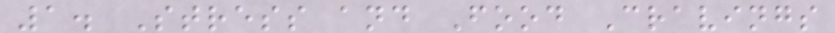1. Stress and Food Cravings
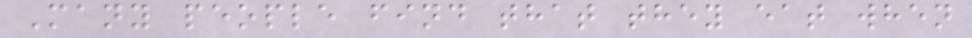Many people find that they eat when
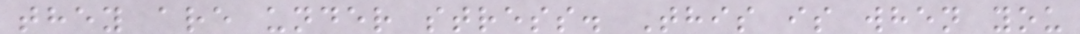they are under stress. This is when you
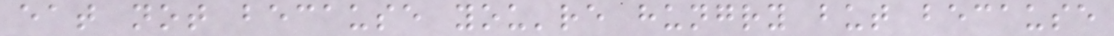eat not because you're hungry but because
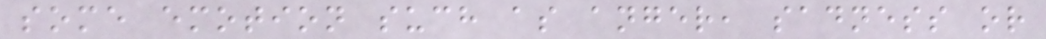some emotion such as anger, sadness or
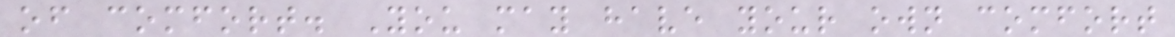of comfort. You may have your own comfort
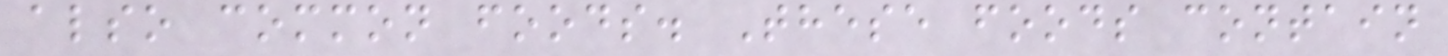also common foods. These foods contain
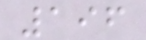196
